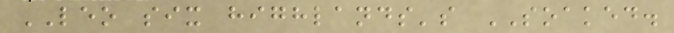LEO six highlands's SOAKED.
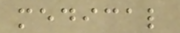medical
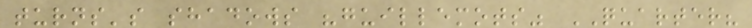turns's shadows "guillemots" QUARTER?
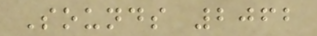Sounds 2062
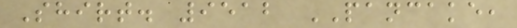Shirt. 9512 PANCAKE,
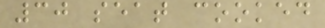30 seat cooked
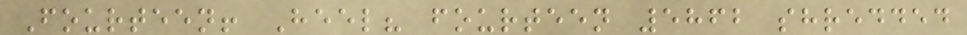Fourteen! Heel? fourteen 5862 shredded
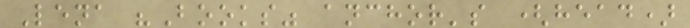Lena "Books" anchor's (head)
